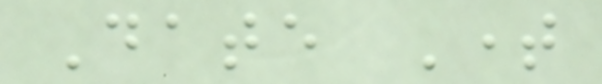Date Time
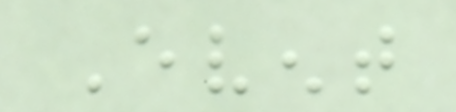Event
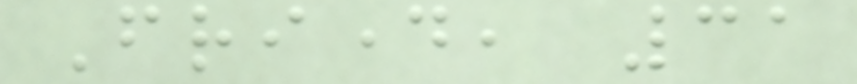Friday, 31
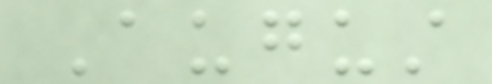August
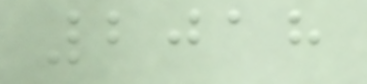2018
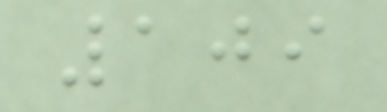109
